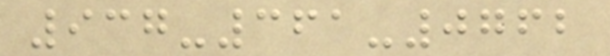937-361-0762
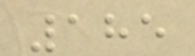185
